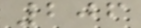206
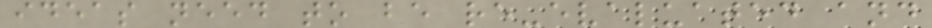ideas need to be re-evaluated and
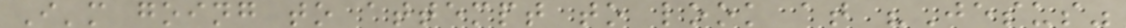I'm going to attempt to look at "Jesus"
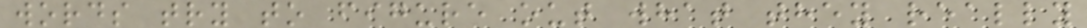words try to figure out what they really
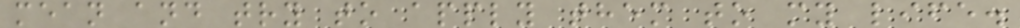mean and try to apply them to my life.
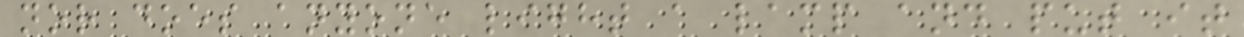nor does anyone light a lamp and put it
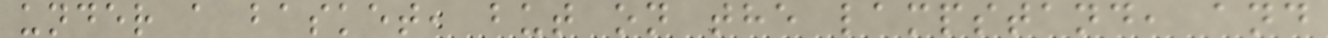under a basket, but on the lampstand, and
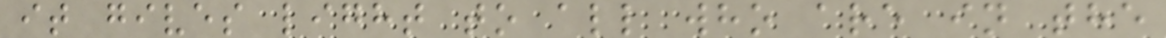it gives light to all who are in the
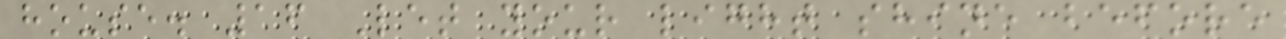house. 16 Let your light shine before
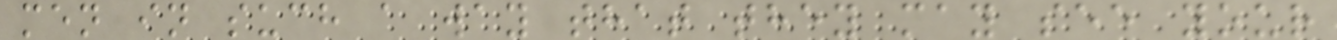men in such a way that they may see your
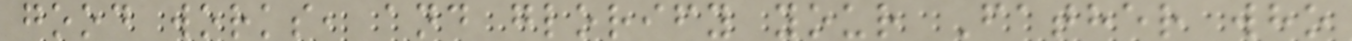good works, and glorify your Father who
